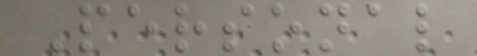Personal
